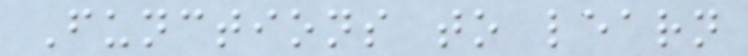Functions to learn
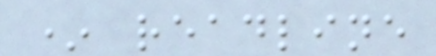* readline
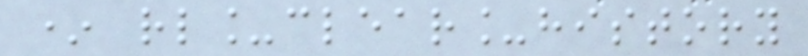* rl_clear_history
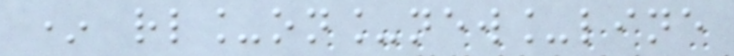* rl_on_new_line
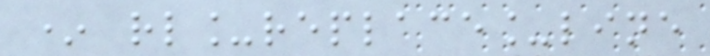* rl_replace_line
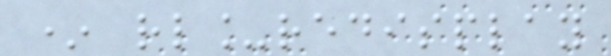* rl_redisplay
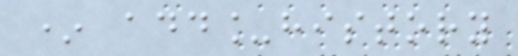* add_history
